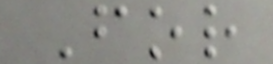For
